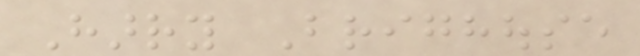Harry Brighouse
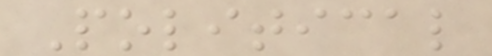Political
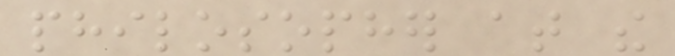philosopher at the
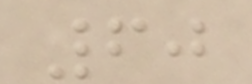60
